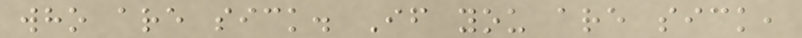who are sick. If you are sick,
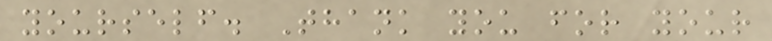yourself. Thank you for your
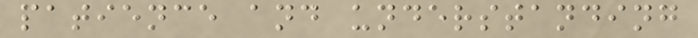patience and understanding
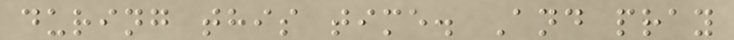during this time. And pray
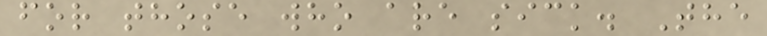for those who are sick. The
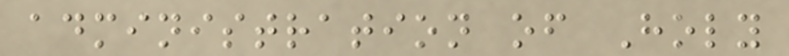administration of Holy
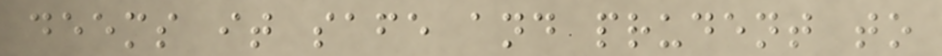deems it safe and prudent to
